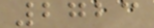2723
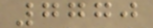7770
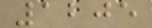1205
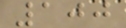100
